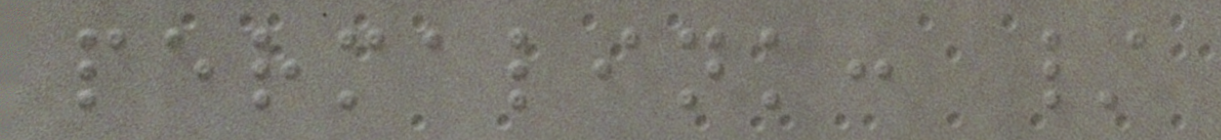permalink: /
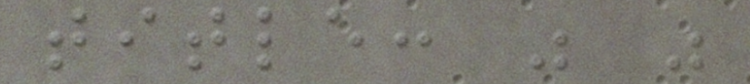title: " "
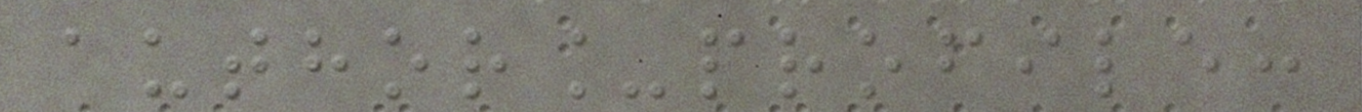author_profile:
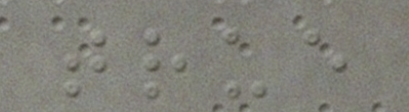true
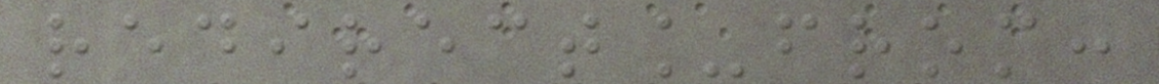redirect_from:
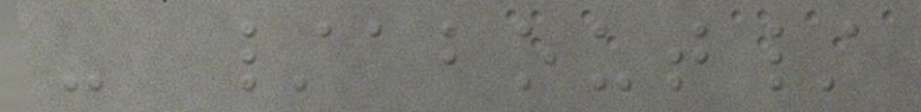- /about/
